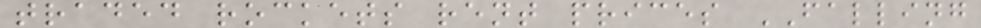traded rockets rent prices FALLING
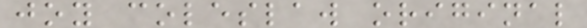joy coleslaw original
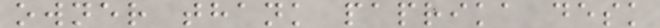owner thank paprika desk
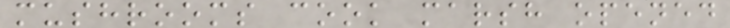mushrooms cook marsh opened
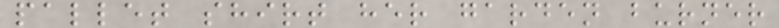pallet shirt her garden burner
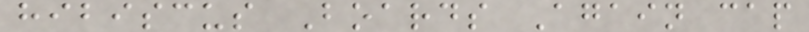hibiscus Boards Again cap
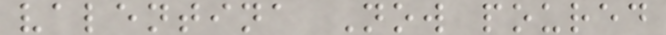valentina Now poured
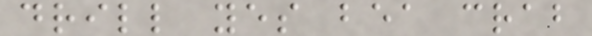drill yes bea crab
